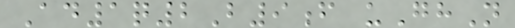Ad1q2B9f uGhN
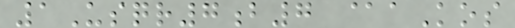1Usqr7b7 @aKos
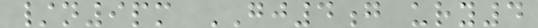/n9pm GJ4g ury4
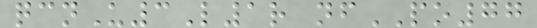qcnU3L1r nfPO77
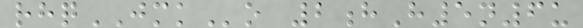rhqJMKo 2hH5n6u
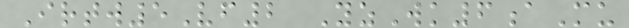Irtw5Vf2 YzWk6aMu
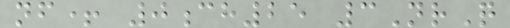nf+ 0ch25 3NrQ
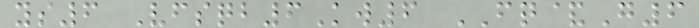ys6 Vfsqb6Kw6 FQ&G6
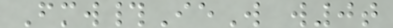Fmw#IeW w0t
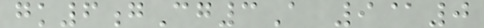gk6gCg3A 9@0
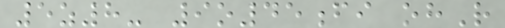5z8- 9o45fi ohR
